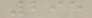295
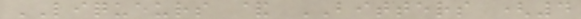LIQUEURS & BITTERS (4
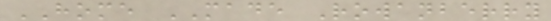HOME MADE Rowanberry
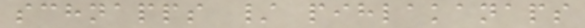schnapps / pihlakanaps
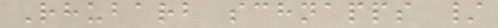Rhubarb schnapps /
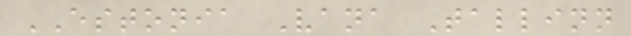ESTONIA Vana Tallinn
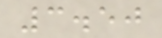3.50
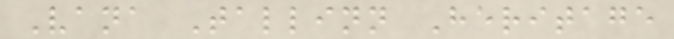Vana Tallinn Heritage
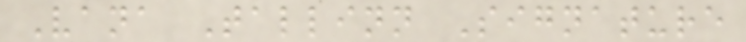Vana Tallinn Signature
